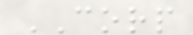CORP
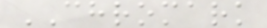CHROMARK
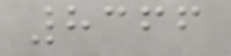8366
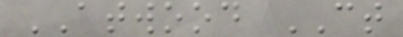ATWOOD CT
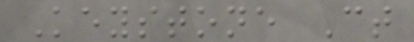Keystone Ct
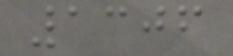1306
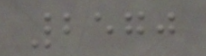2570
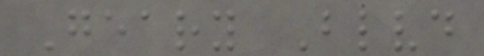Geary Blvd
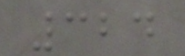324
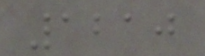1210
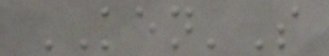KEN'S
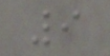9
